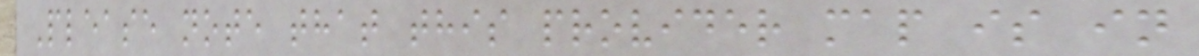Please note that this provider map is in
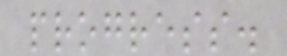progress.
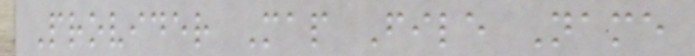Provider Map File Name
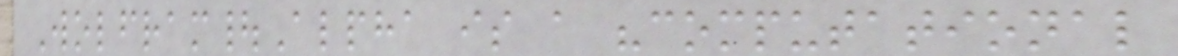Wolfram|Alpha is a "computational
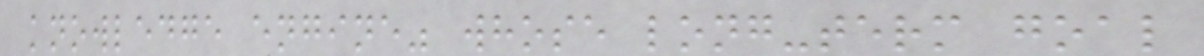knowledge engine" whose long-term goal
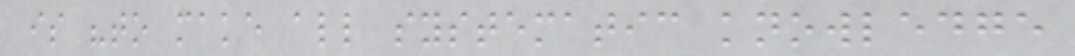is "to make all systematic knowledge
